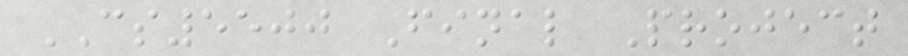CS5500 Final Project
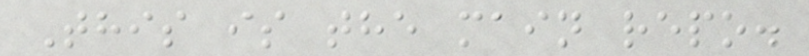This is the main repo.
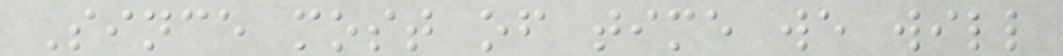Since most of time we will
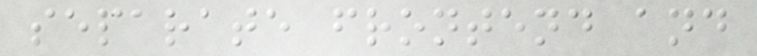separate frontend and
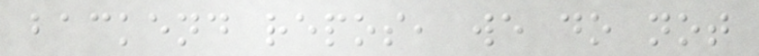backend repos, we do not
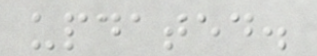updated.
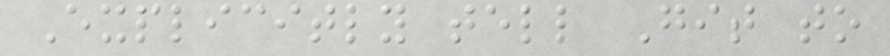Explicitly tell Git to
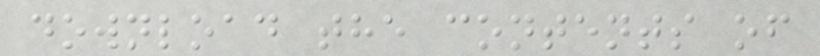download the contents of
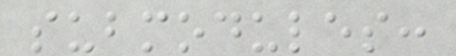submodules:
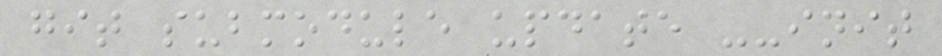git submodule update --init
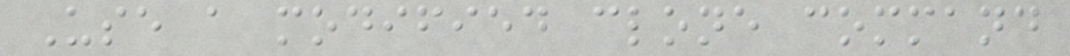Use a modified clone command
